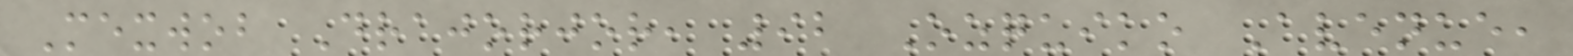Mexwob Drajorjor, 92 Ozquiko Avenue,
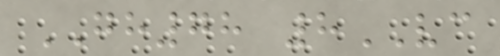GH78 8VC
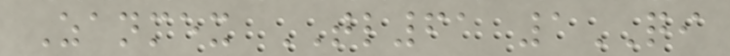Zanmex TL61 1QI
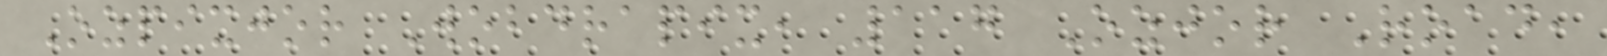Ozpixjor Wobdrapix, 117 Ozjor Road,
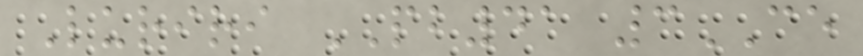Luriri PB41 3CE
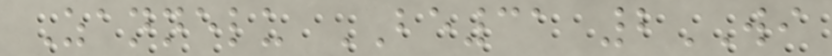Zannelu BE31 2WI
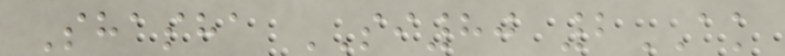Shasha SI80 2AK
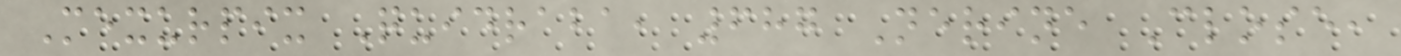Mexurpix Quidraba, 687 Nerine Close,
